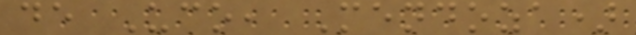de Uco, Mendoza)
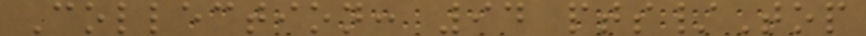Collection: 94 pts/Top
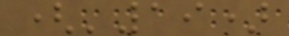('19)
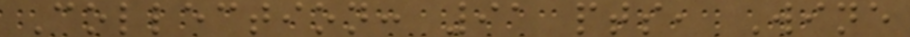Collection: 91 pts, Wine
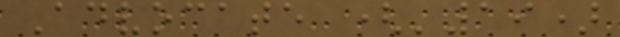Advocate ('19)
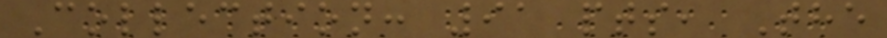Collection: 91 pts, The
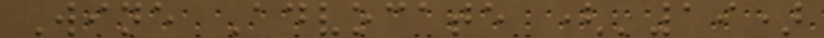Wine Advocate ('19)
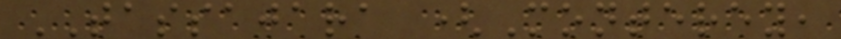TASSAJARA (Monterey,
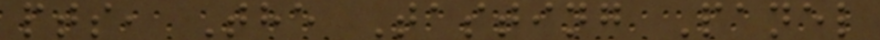pts, The Tasting Panel
